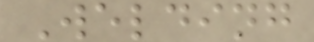Welding
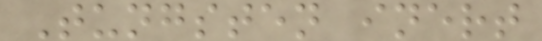Tungsten inert
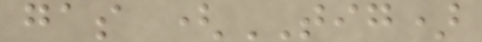gas (TIG)
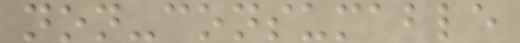non-consumable
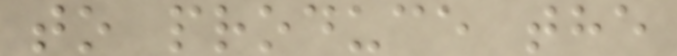to produce the
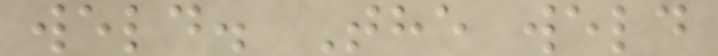weld. The weld
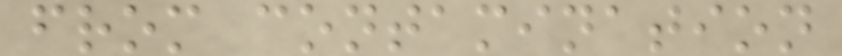from contamination
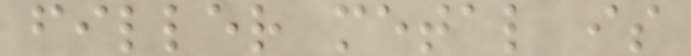filler metal is
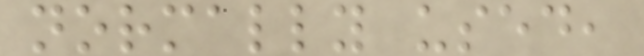normally used,
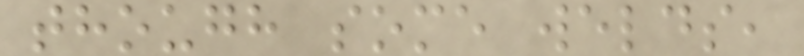though some welds,
